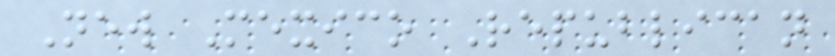New Mexico Republican
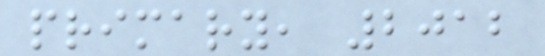primary, 2012
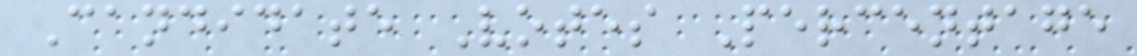Candidate Votes Percentage
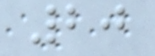20
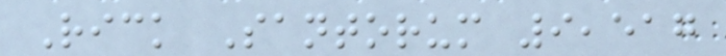Rick Santorum 9,517
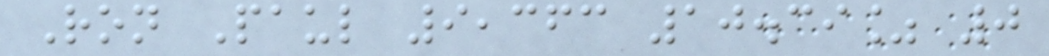Ron Paul 9,363 10.39% 0
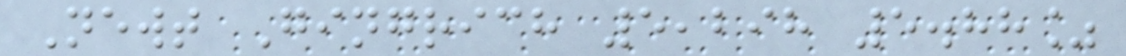Newt Gingrich 5,298 5.88%
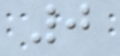0
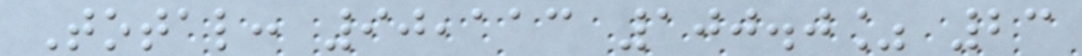Total: 90,113 100.0% 23
